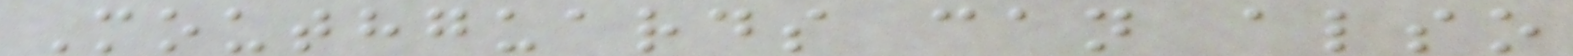Mouthguards can also
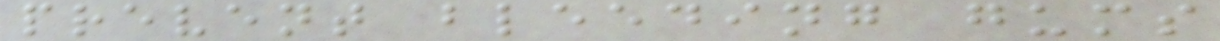prevent bleeding gums
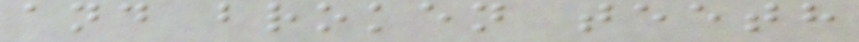and broken teeth
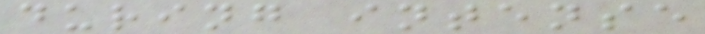during intense
